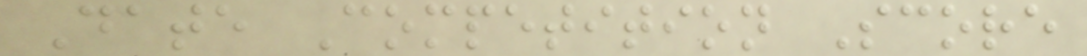Date Competition Score
